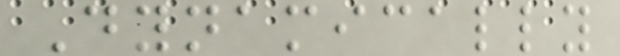Dynamically
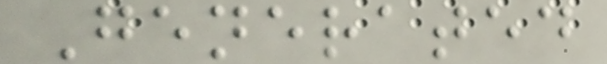Generated
